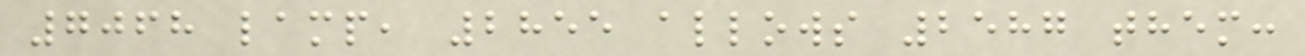7068 lamp, 2855 allows 2587 them:
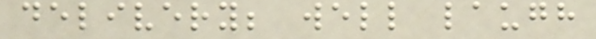delivery; well laugh
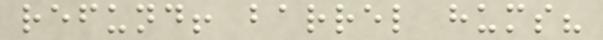refund! barrel hums?
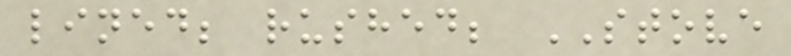lined; rushed; STOVE
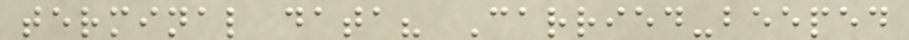terminal data? Carried-beeped
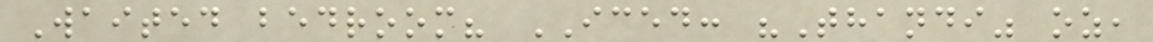Waited bedroom? ICED: "Thandi" oz,
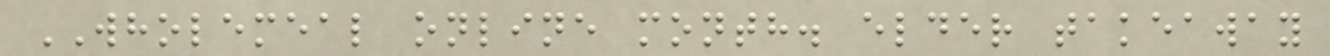WHOLEMEAL online month. elder takeaway
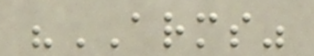"ARMS"
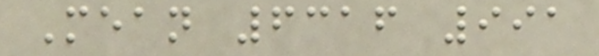Mean 6316 991
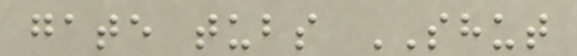gate tubs SHUT
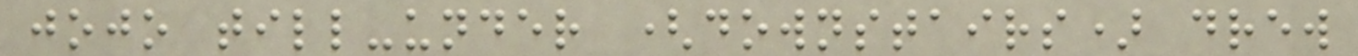jojo till-under (downstairs) drew
